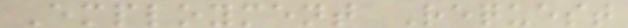Employment Request
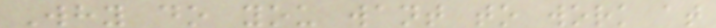Why do you want to work at
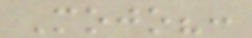Mojo?:
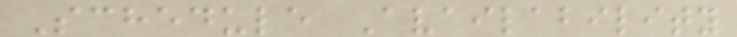Schedule Availability
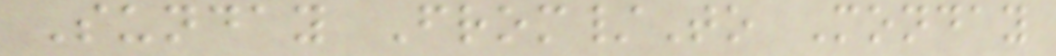Sunday From/To Monday
